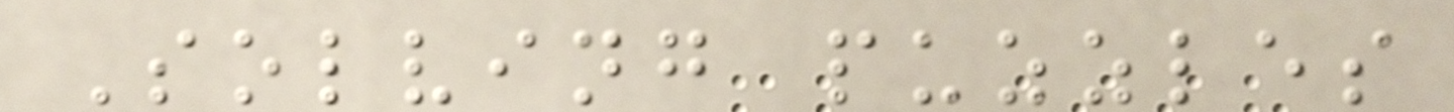Solving puzzles
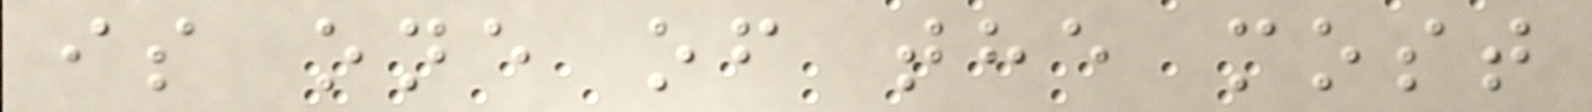is one of the most
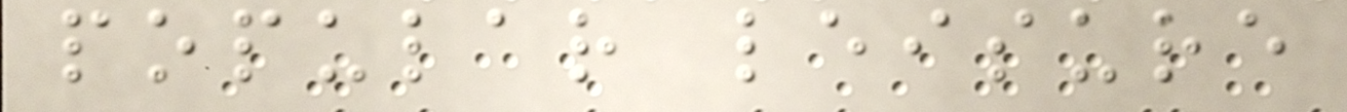popular leisure
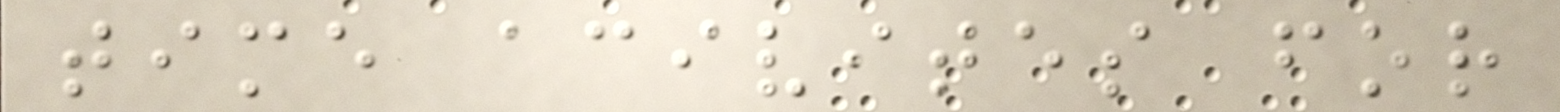time acivites for
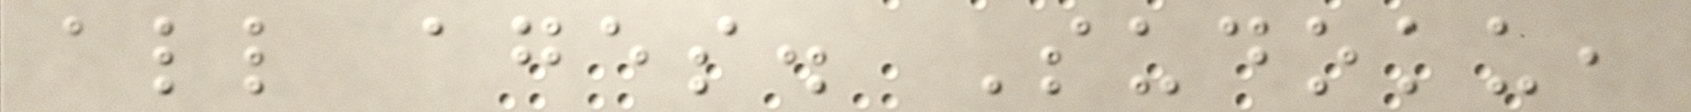all ages. Sudoku,
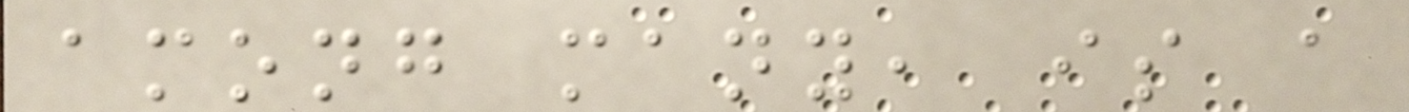among many, is a
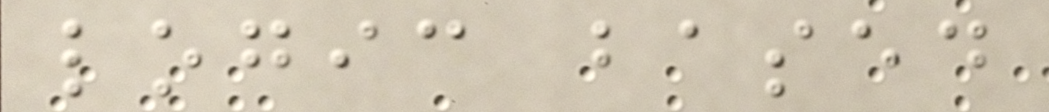logic based
